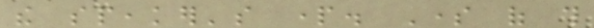the speaker's part. Some of this
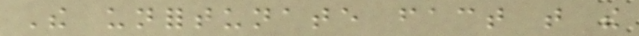The unfortunate fact that the
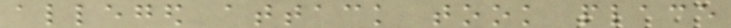alleged attack took place
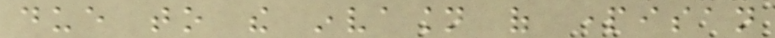due to the invasion of partisan
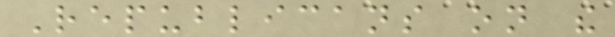Republicans on the
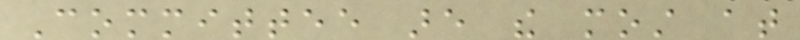Committee are the most at
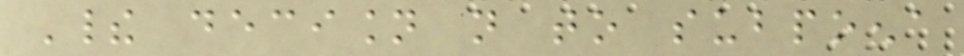Their decision not to subpoena
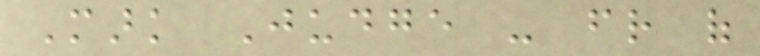Mark Judge - friend of
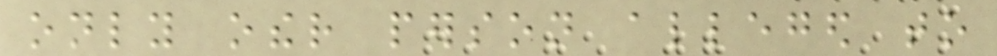only other person alleged to
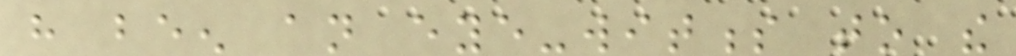have been an eye-witness to the
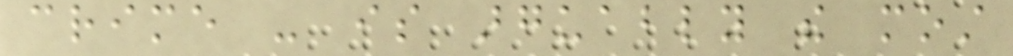crime - is arguably the most
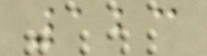123
